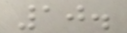10.
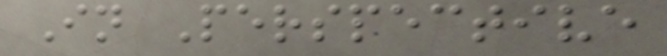In Perspective
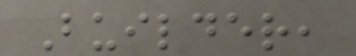Builder,
